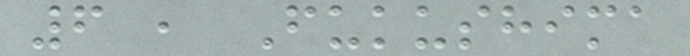6 , Fukushima
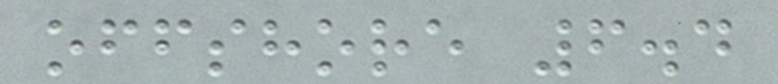offshore 6.4
